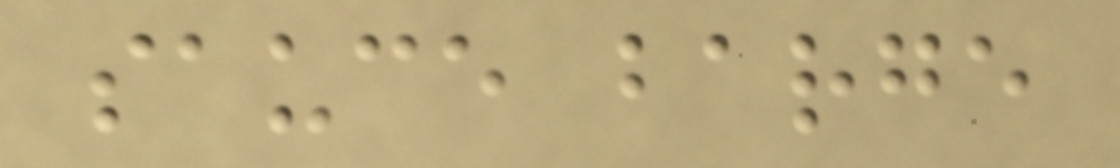sauce barge
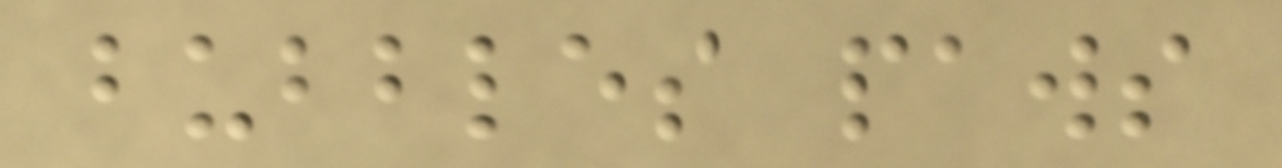bubbles paws
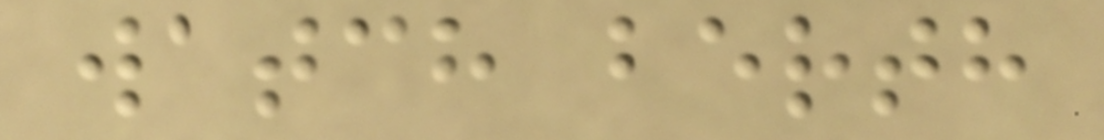watch berth
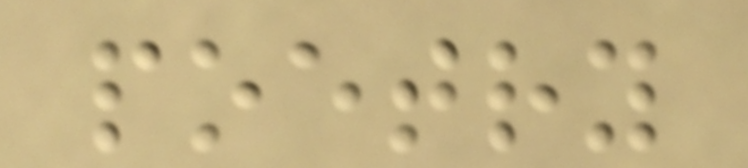poetry
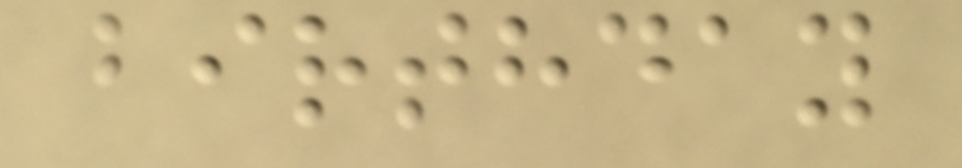birthday
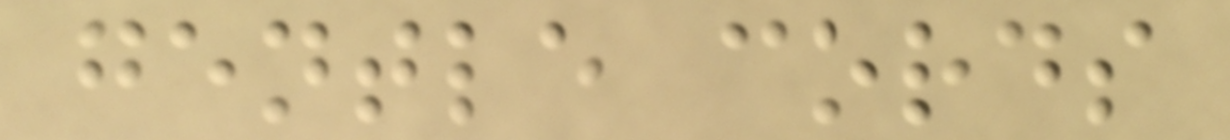gentle cords
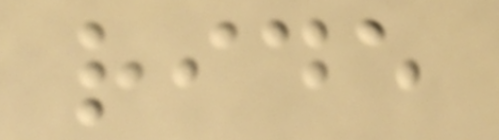ride
